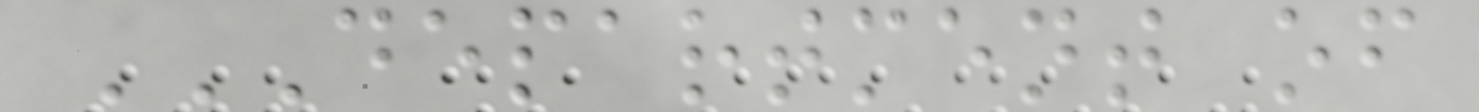DEPARTMENT OF
